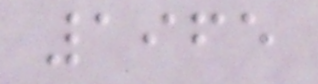1965
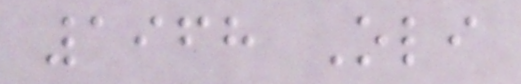1968 Oli
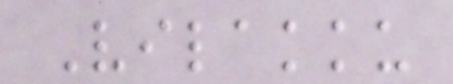Vilakku
